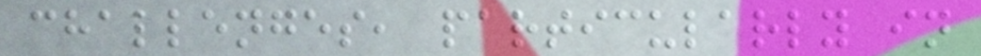challenges, particularly in
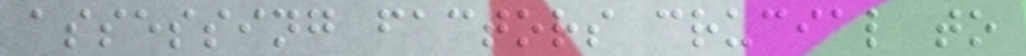assessing factors crucial to
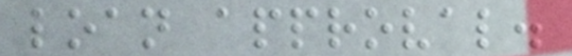loan approval.
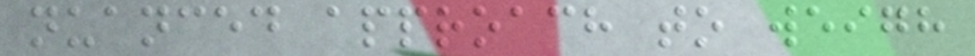nuanced approach to weigh
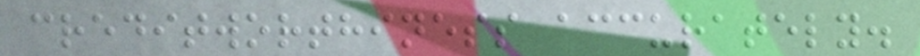creditworthiness accurately.
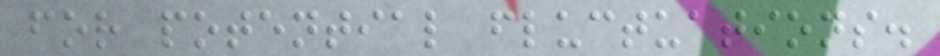for potential fluctuations.
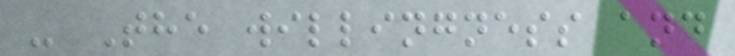- The willingness and
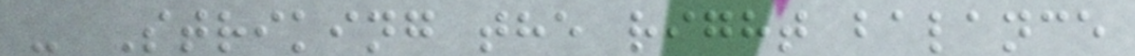- Striking the right balance
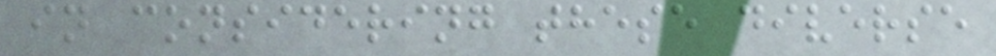in considering these diverse
